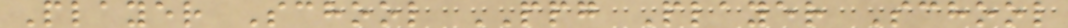Player School PPG Player School
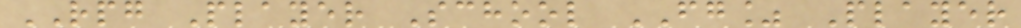RPG Player School FG% Player
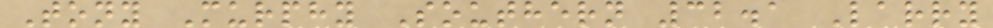Tony Murphy Southern 32.1 Larry
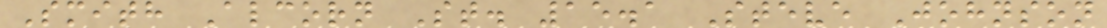Smith Alcorn St. 15.1 Steve Johnson
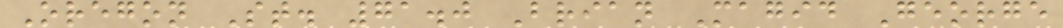Oregon St. 71.0 Brian Magid George
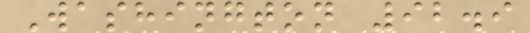Washington 92.9
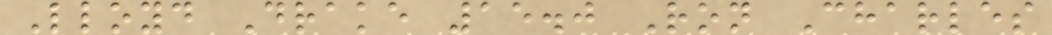Lloyd Drake 15.0 Ron Charles
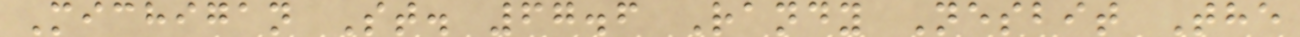Michigan St. 67.6 Randy Nesbit The
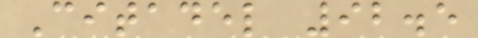Citadel 92.5
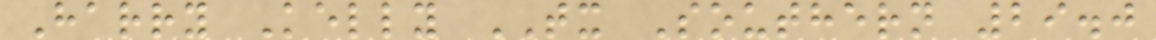Harry Kelly TX Southern 29.0
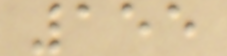155
